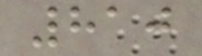810
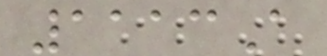1113A
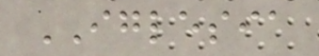IGLESIA
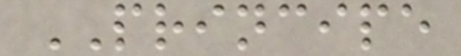PRINCIPE
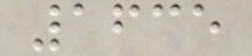1635
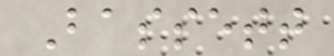Bassett
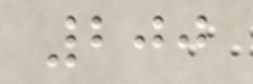200
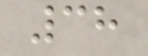38
